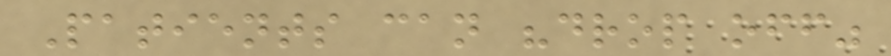Patients can "drop off"
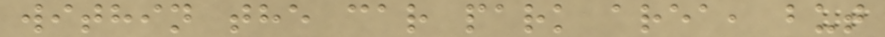within the car park area, but
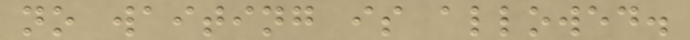no waiting is allowed.
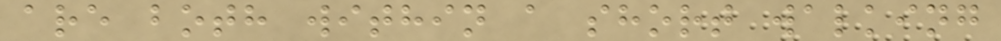are both within a short walking
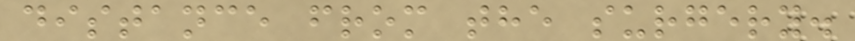distance from the surgery.
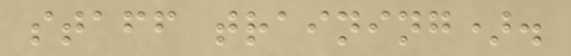staff training).
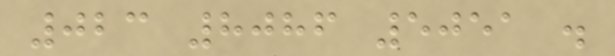023 8086 5051 .
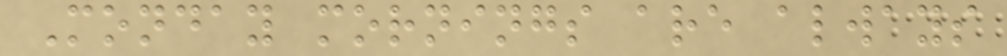Monday mornings are always
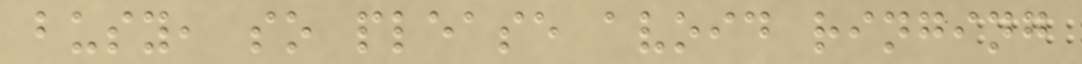busy, so please avoid ringing
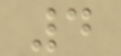4
